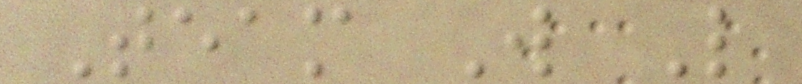Team W L
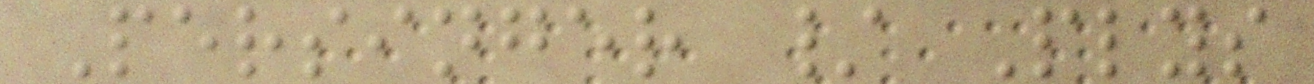Persinger / Plys
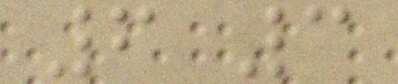6 3
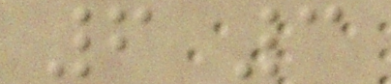6 3
